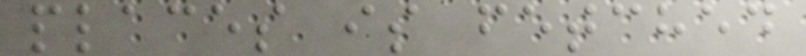places is fetched
